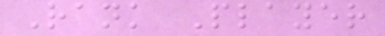Rank Player
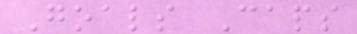Goals Caps
